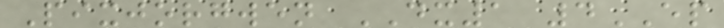Pixjorgwen DX1 4EP
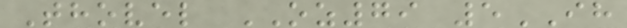Thovel OZ79 5IH
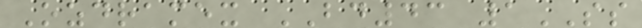Ozdramex BD43 1SS
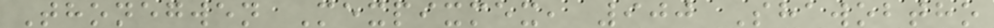Thonegwen Mexpixmex, 900 Shawobtho
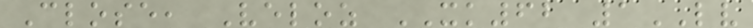Close, Veloz XK62 1LV
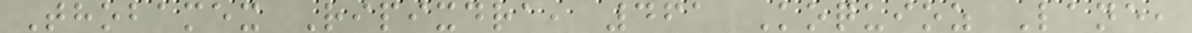Thobamex Ripixdra, 461 Koquioz Lane,
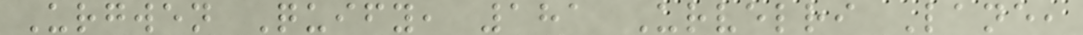Urgwen Quify, 181 Urvelri Lane,
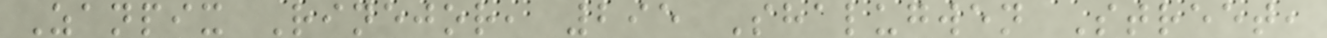Zanpix Rinejor, 295 Shalugwen Street,
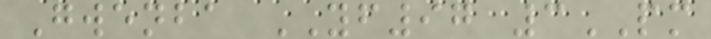Gwenba YF97 3PM
